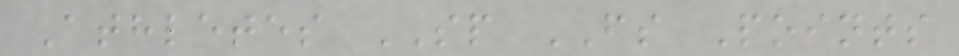Athletes SP FS Points
